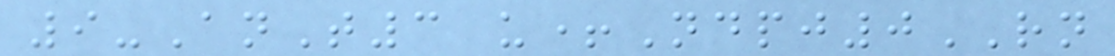9-AnT3 u+Ndpj0RN
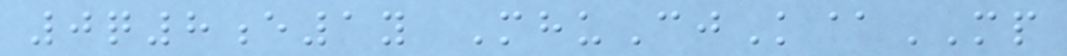0q8e1y MhuCjK@MP
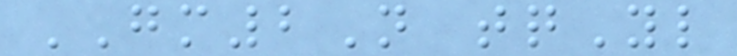GM2N tqYl
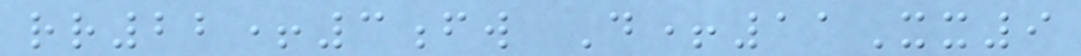rr22+3fw D+11Xx9
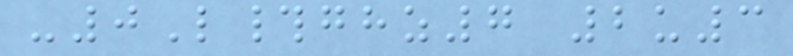-0L#ghz7 2u3
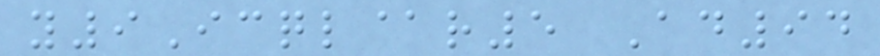y9Icql@r5 Ad94
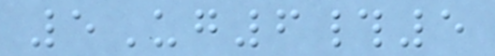5Ug6#5
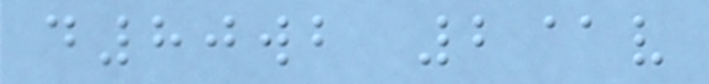d80wb 2@v
